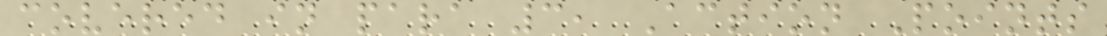covered in para 3, Action Points
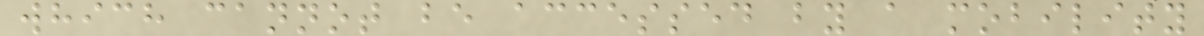which cannot be accessed by a mobility
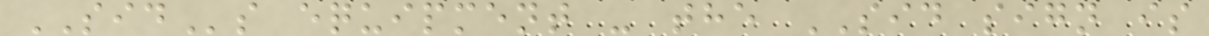SIDs equipment - the SID sign is
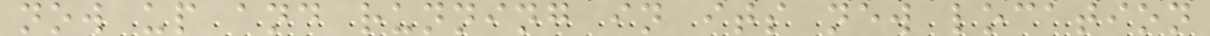now up and running in its new location
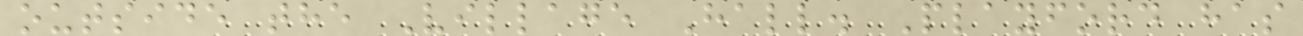outside the Village Hall. Playford has
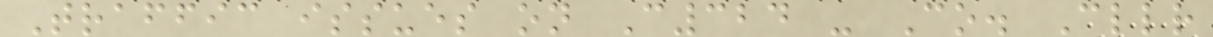Traffic issues on C324 - Co. Cllr
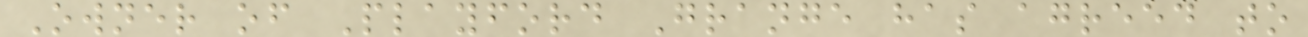Owner of Playford Grange has agreed to
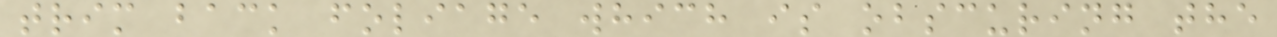trim back foliage which is obscuring the
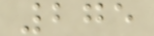275
